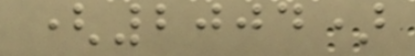(2004)
